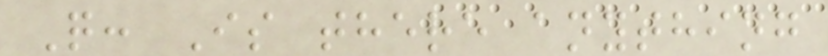Q: Is there anything
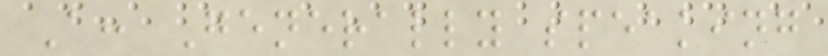A: Generally speaking
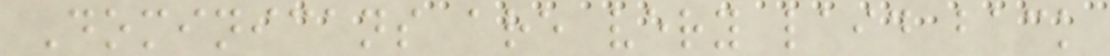Dominicans are very laid back
